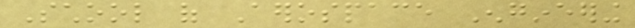School of Aerospace Engineering
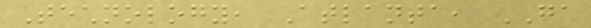Technology, Atlanta, GA
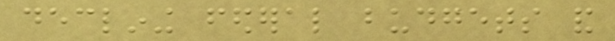declining federal budgets and
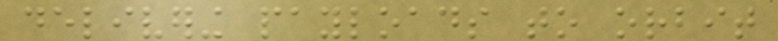delivering payloads to orbit
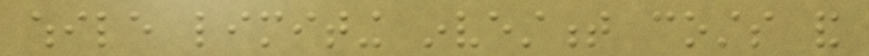while limiting investment costs and
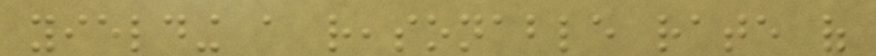yielding a reasonable rate of
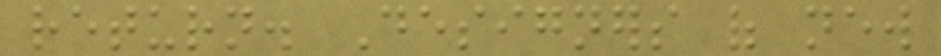return. Designers of new
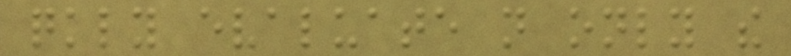quickly evaluate not only the
